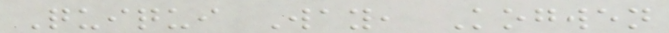Quiqui Way, Kogwen
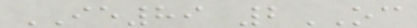IE89 2OC
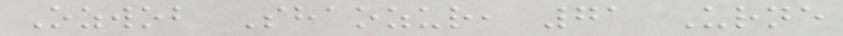Ozwob Shaozur, 71 Urne
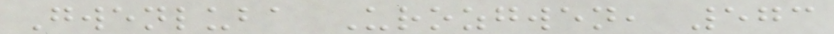Gwenluba Urozgwen, 573
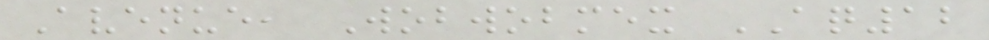Avenue, Wobwobmex AQ12
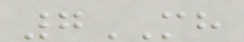7MH
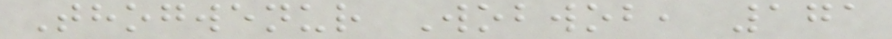Thogwenur Wobwob, 171
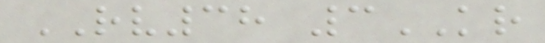RV38 3KR
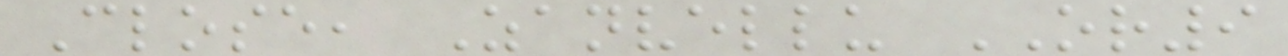Close, Zanvellu OR9
